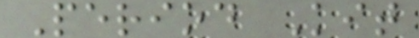Period Kit
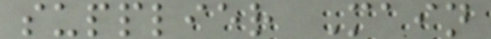supplier Main
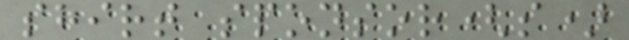shirt sponsor(s)
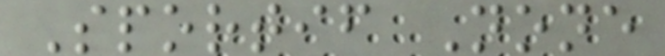Sportif None
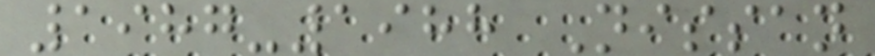1987-1988 Nissan
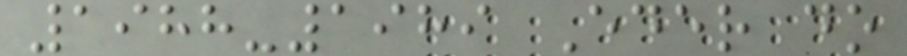1988-1989 Eder do
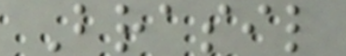Brasil
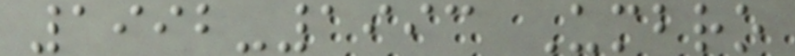1992-1993 Umbro
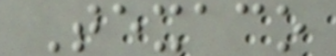Texaco
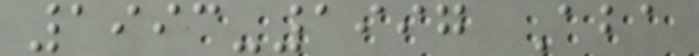1993-1997 Aba
